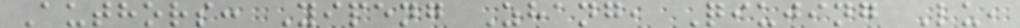Authors: Yipeng Zhang, Qiujing Lu,
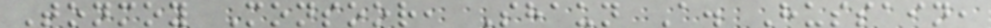Tonmoy Monsoor, Shaun A. Hussain,
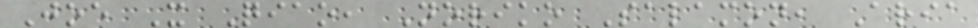Joe X Qiao, Noriko Salamon, Aria
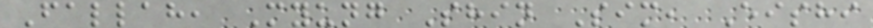Fallah, Myung Shin Sim, Eishi
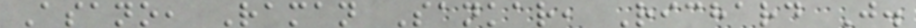Asano, Raman Sankar, Richard J.
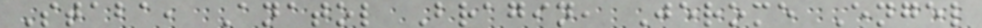Staba, Anatol Bragin, Jerome Engel
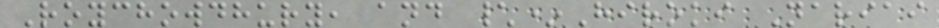Roychowdhury, and \*Hiroki Nariai
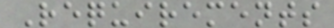Requirements
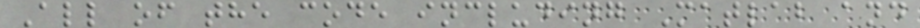All of the code including Matlab and
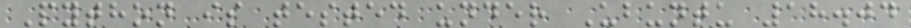Python is tested under Ubuntu 18.04
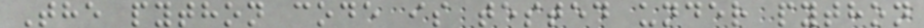The python code is tested under python
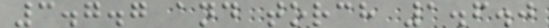3.7.7 and torch 1.6.0
